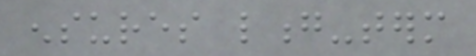ensures long-term
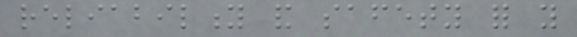reliability and safety for you
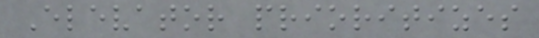Elevator prioritizes
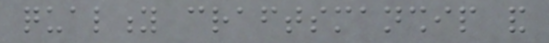quality craftsmanship and
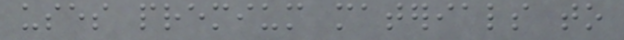uses premium materials to
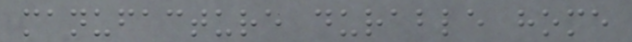manufacture durable home
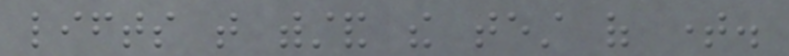lifts that withstand the test of time.
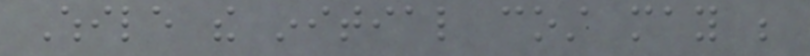While the initial cost may be
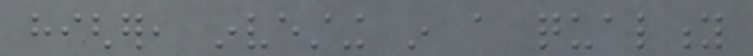higher, investing in a quality
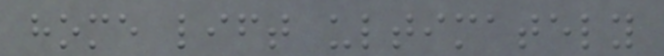home lift ultimately
